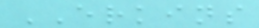ERKINS
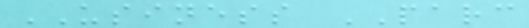USINESS PARC
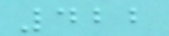422
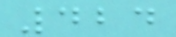424
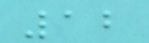12
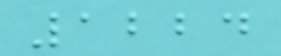1224
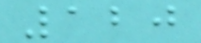120
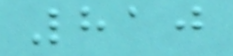810
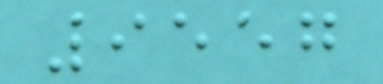9557
